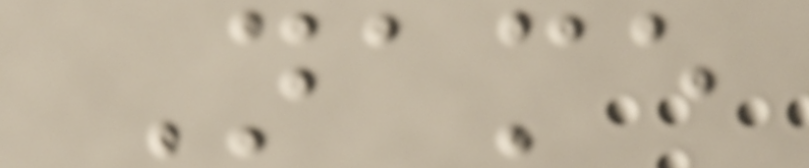Name
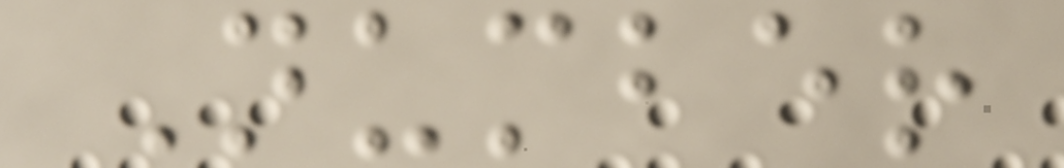Number
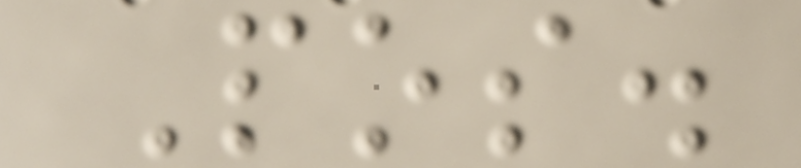Pos.
